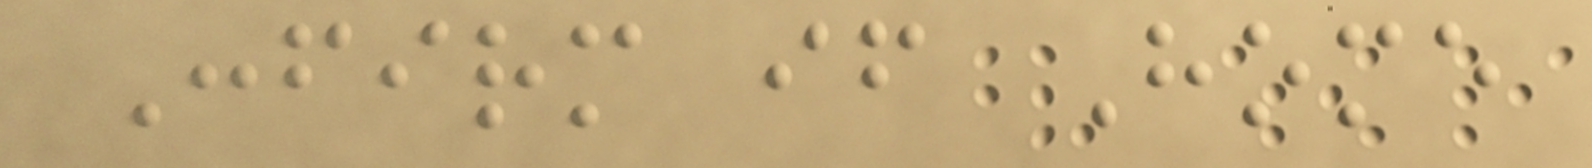Confirm if Home
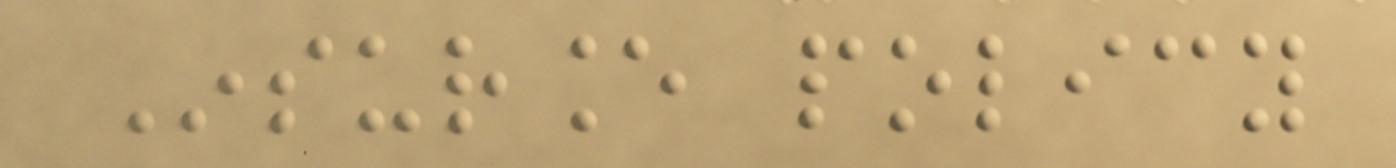Insurance policy
